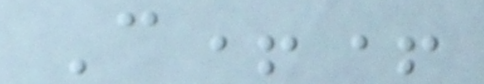C++
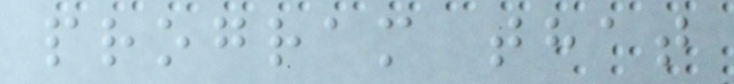program that
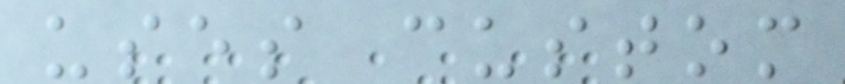uses custom
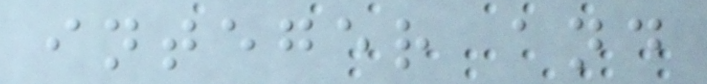integer and
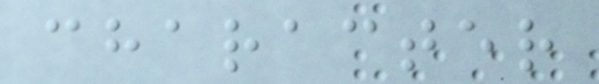character
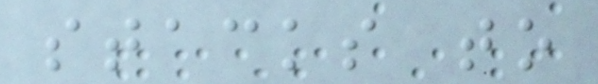stacks to
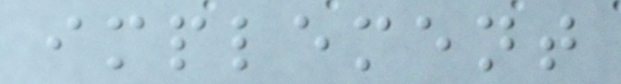implement
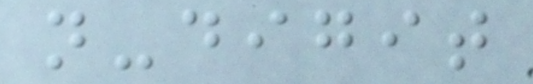n-digit
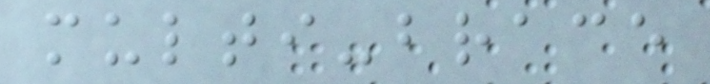multi-brace
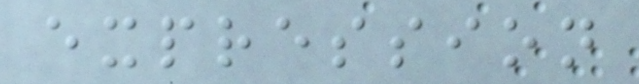expression
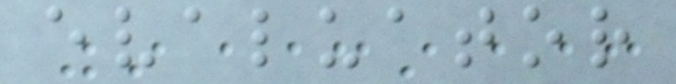evaluator
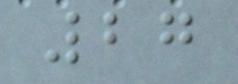27
